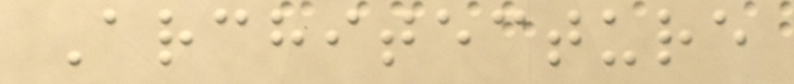Architecture
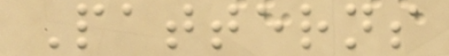Patterns
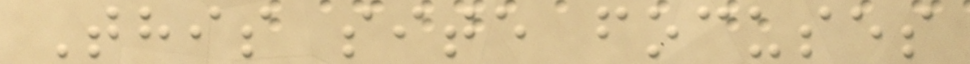This site focuses
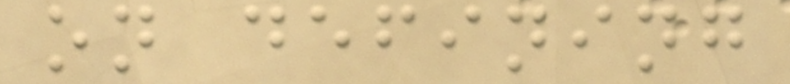on defining
